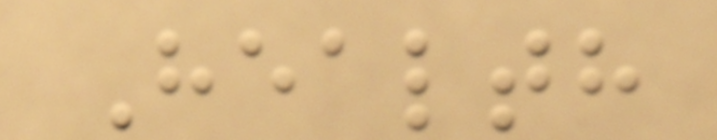Health
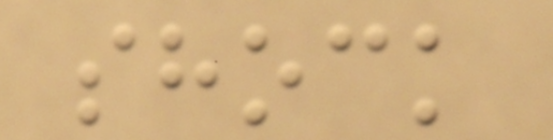shock
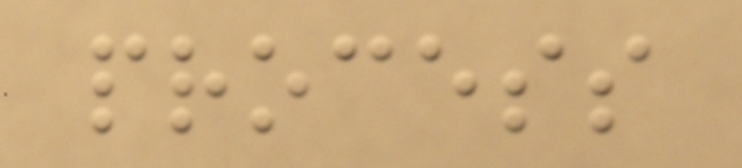process
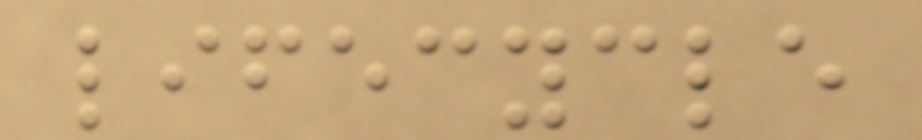lifecycle
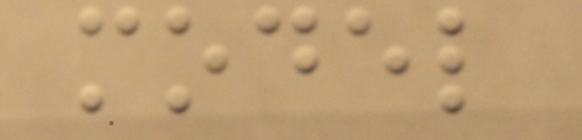model
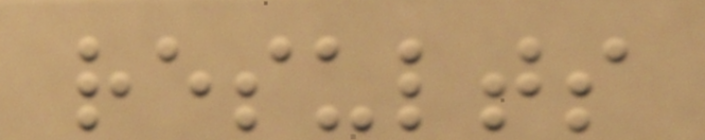results
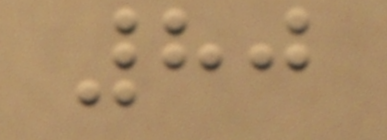80
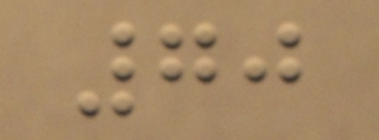70
